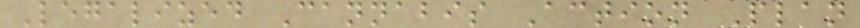Legalized Cannabis Action Plan
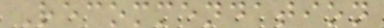Recommendation
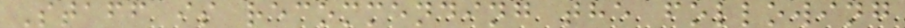Staff is recommending the following
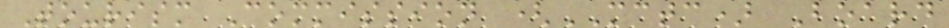Tourism Commission (MCTC) Board
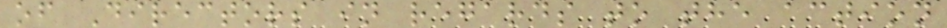of Directors in regards to the action
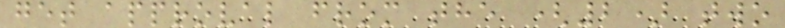get approval from the (2) two
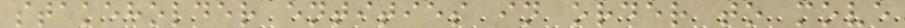stakeholder entities in order to move
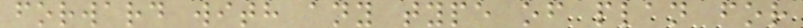forward with any type of plan for
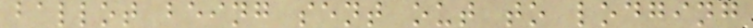ballot being sent out to lodging
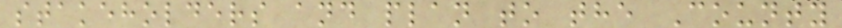stakeholders and plan to the County
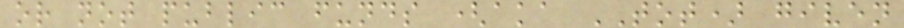or not public funds (aka TOT) given
